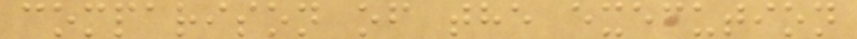comparison of the execution
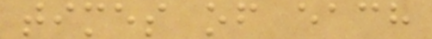times of each
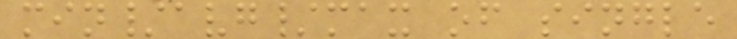min/avg/max of single
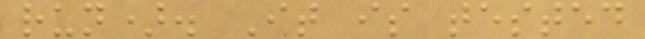run). It is tested
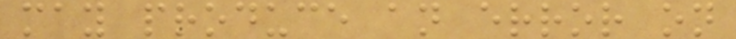may produce an error on
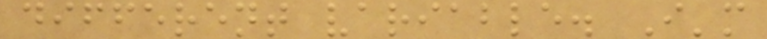different variable. I'm
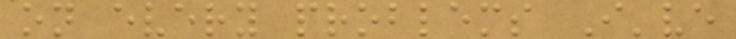on every problems I've
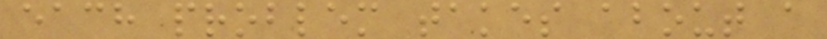each problem takes about a
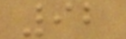92
